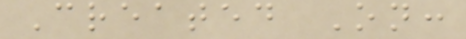Created On:
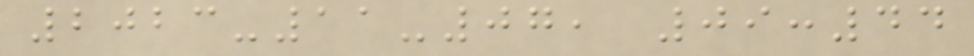2023-11-07, 09:44
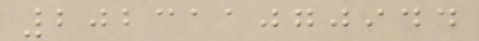202311070944
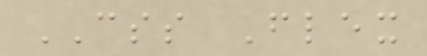CSS Flex
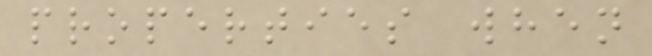properties when
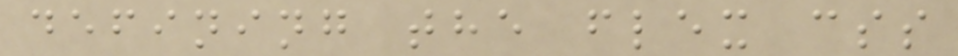defining the flex css
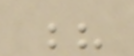?
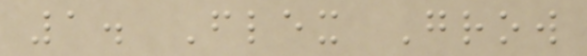1. Flex Grow
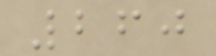260
